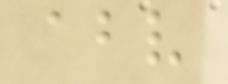above
